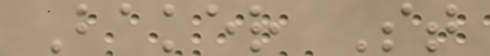Baker St
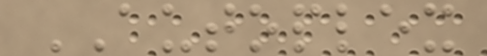AUTOPLEX
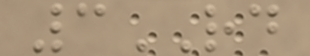3RD
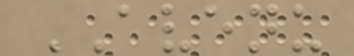AVENU
